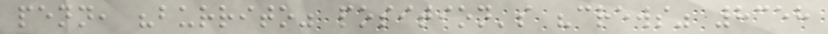penn, "burrito" position's "crews" 8358
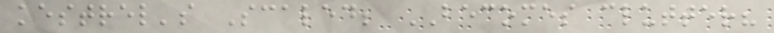kestrel's Scaled; BECOMES clutter?
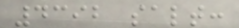4392 salt:
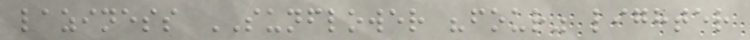laziness SUNFLOWER "four" lighter
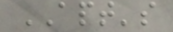APT's
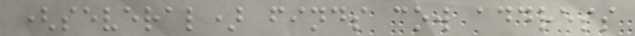(several) finds cow address
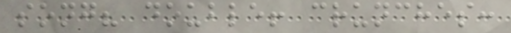song? double! crunches:
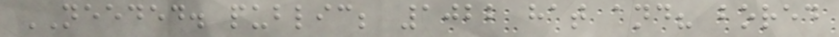NEEDED. public; 1022 hat and? bored
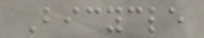Bicycle
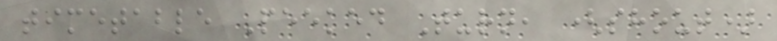timetable Peeked Turn, (shout)
